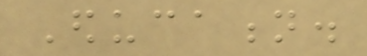Education.
